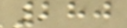280
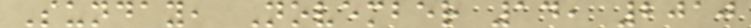Sunday, November 14, 2010
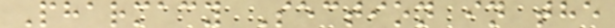Pharmacy Section in the
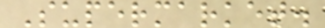Supermarket.
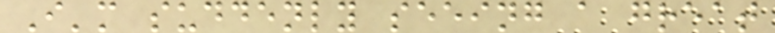I'm suddenly seeing a great
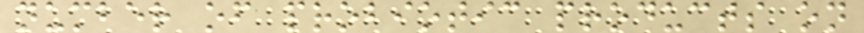number of probiotic products on
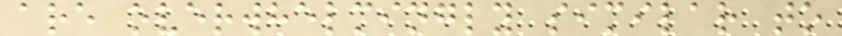are overwhelmingly similar to
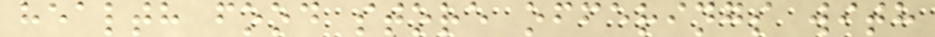health food store offerings with
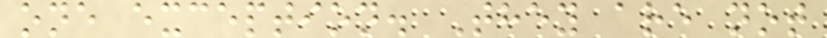one exception. They are not
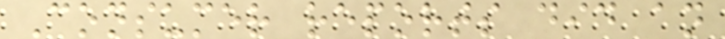Consumer reports did an
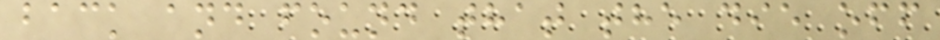back and found that the die off
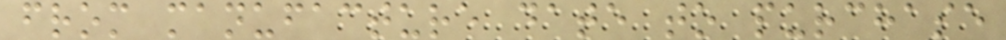from manufacture date to purchase
